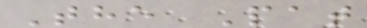The Pat
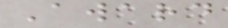Award
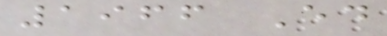1966 Ed
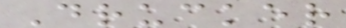Drucker
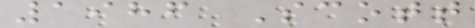1986 Scott
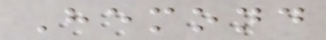Hemond
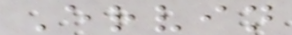Ervin
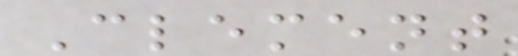Clement
